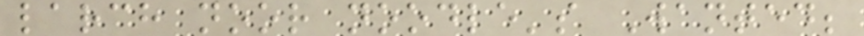larch noor noodle's Wanted;
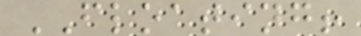FLOATING!
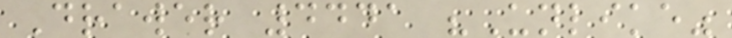Drawer 4441 "Unlike"
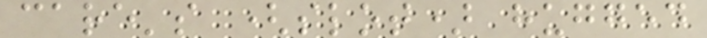care's (slot) hugged
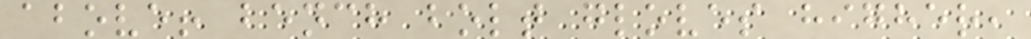above! bench bolt gloves higher,
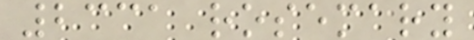2331 rosemary
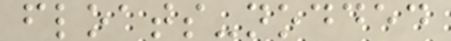floats-nodded
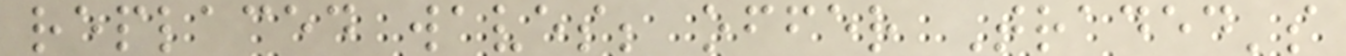replaced waves; offer Traded's
